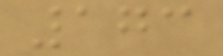173
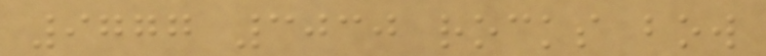9777 3030 rocks bow
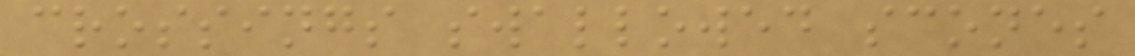crossings swallowed scones
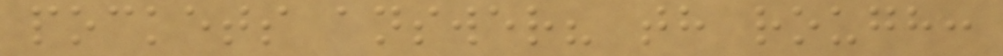pockets answer? th rough:
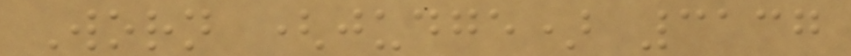Worn (judge) 3137
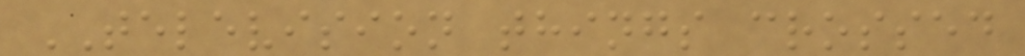TELEVISION things crossed
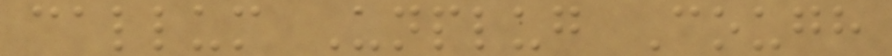callum Unplug Cough
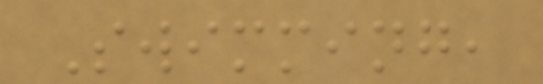Swimming,
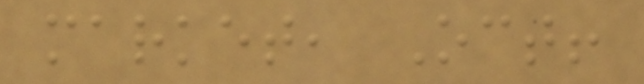market, Oct!
